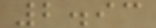2.93
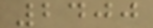2400
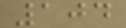104
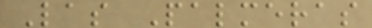Las Palmeras
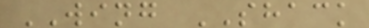WING SHACK
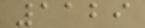1129
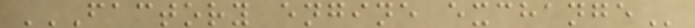FACTORY ENGINE EXCHANGE
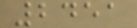2451
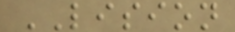LISION
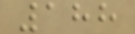188
